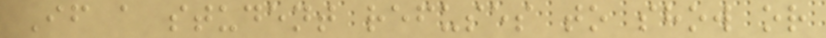If a student refuses to show or
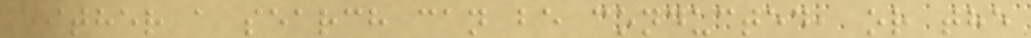either a search can be conducted, or the
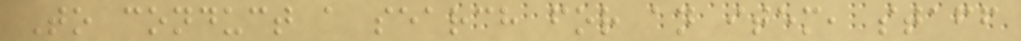To conduct a search for an item, staff
